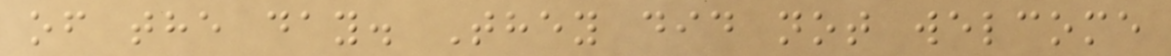of the day. They did not welcome
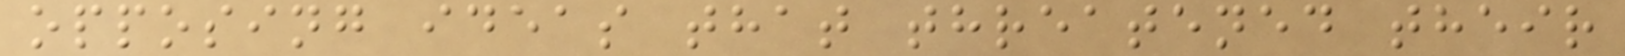opposing ideas that threatened their
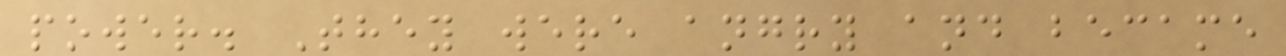power. They were angry and became
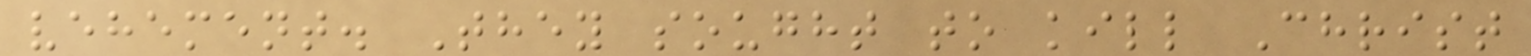vehement. They sought to kill Christ
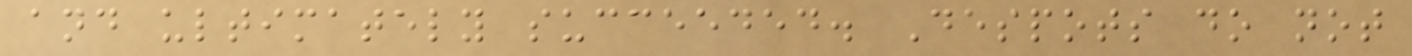and ultimately succeeded. Despots do not
